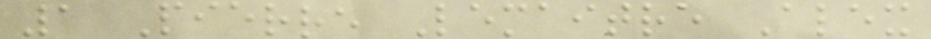1 Pierre Lemaitre Alex
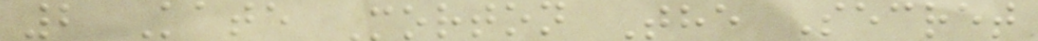2 Kate Morton The Secret
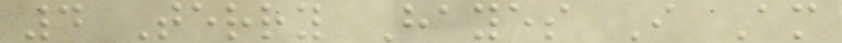4 Terry Hayes I Am
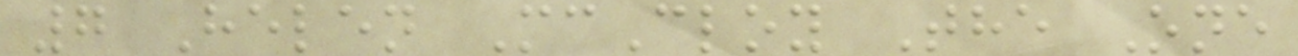7 Helen McCloy The One
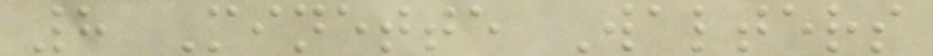8 Minette Walters
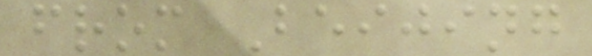from Beijing
